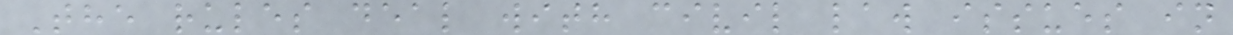The rules deal with civil law issues in
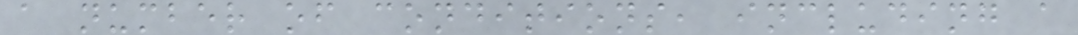a number of conditions, including a
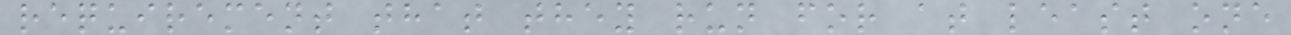requirement that they run for at least one
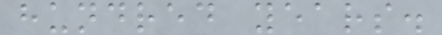hundred years.
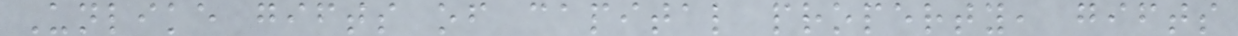Unlike gifts of capital property, gifts
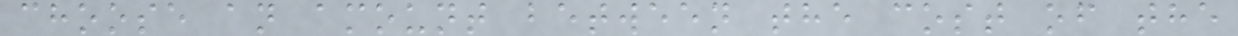choose an amount between the cost of the
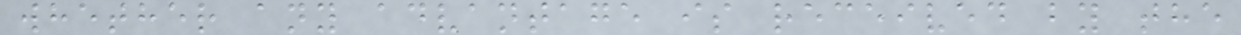whether any advantage is received by the
